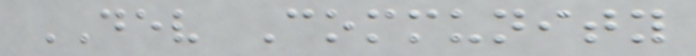DEV Community
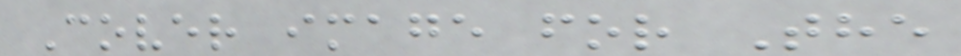Cover image for The
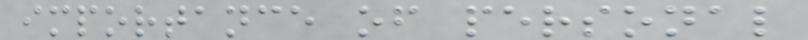importance of personal
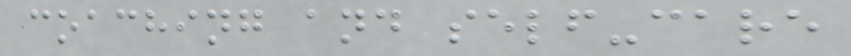coaching and self-care
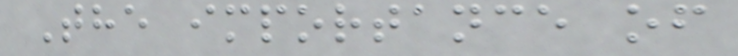The importance of
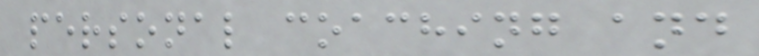personal coaching and
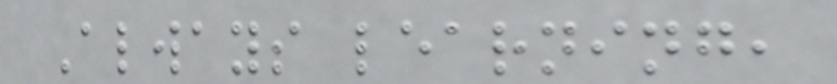Always learning,
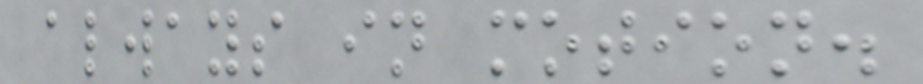always in motion.
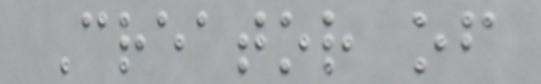Creator of
